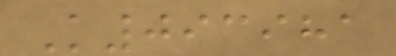K093981
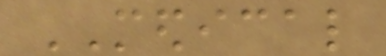MEDICAL
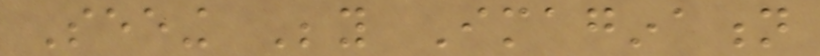Seeing Beyond Imagination
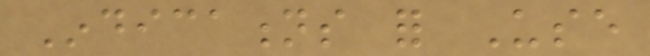Indications for Use
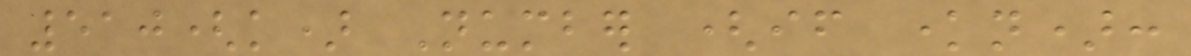510(k) Number (if known):
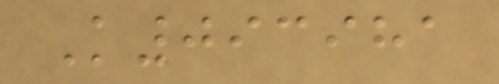K093981
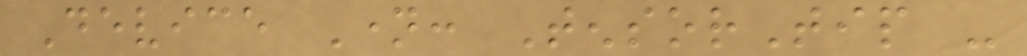Device Name: TensorTip -
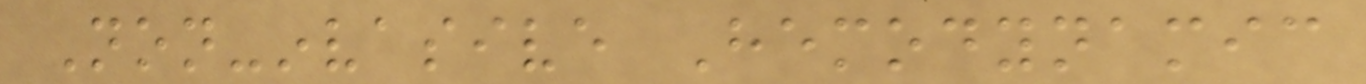Non-invasive Hemodynamic
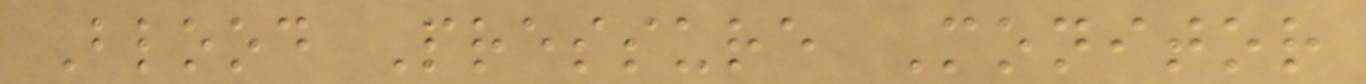Blood Pressure Monitor
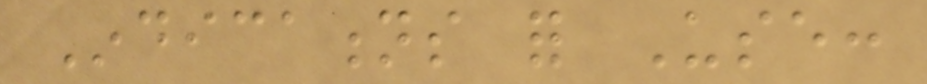Indications for Use:
